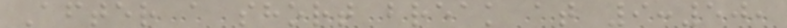After a short break at 9:50,
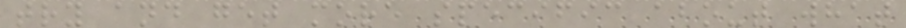try and get more specific about what
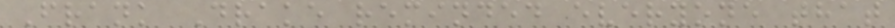Frank Drake reminded everyone that
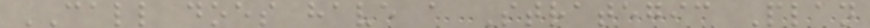CALL does have a Strategic Plan
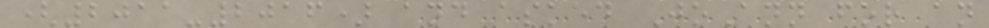(2011-2016) and asked JoAnn for an
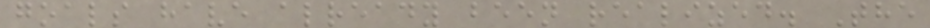goals have already been realized. The
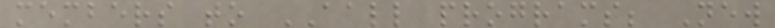members to AALL programs; New
